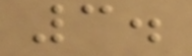3.
